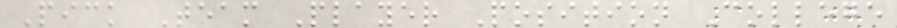Pick Team Player Position College
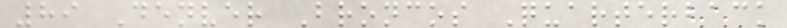89 Denver Broncos Quarterback
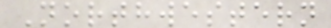Northwestern
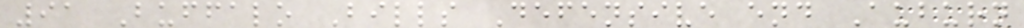91 Buffalo Bills Defensive end Auburn
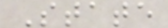State
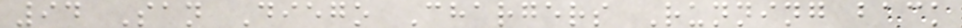94 San Diego Chargers Running back
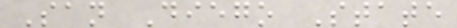San Diego State
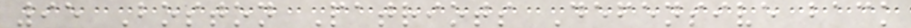95 Boston Patriots Defensive back
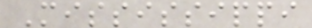Mississippi
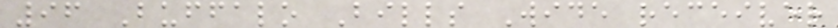96 Buffalo Bills Wide receiver
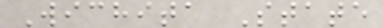Wichita State
